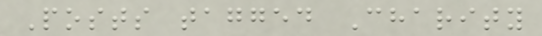Posts tagged Charity
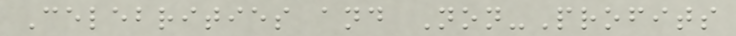Celebrities and Non-Profits
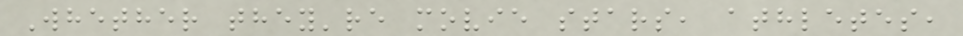Whether they're movie stars, athletes,
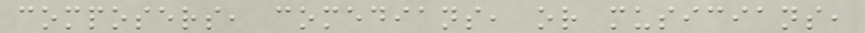composers, comedians, or musicians,
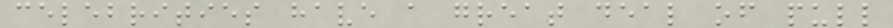celebrities have a great deal of pull
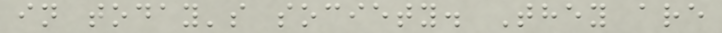in today's society. They are
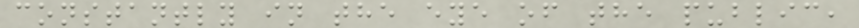constantly in the eye of the public,
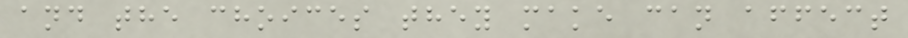and the choices they make can affect
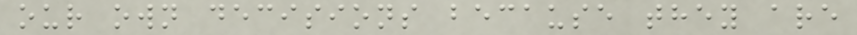our own decisions because they are
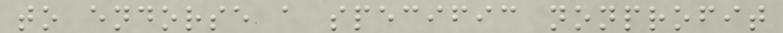to endorse a specific nonprofit
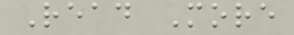Read More
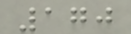170
